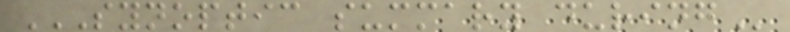SYNOPTIC SUMMARY DURING
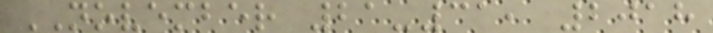NOVEMBER 21-31, 2018
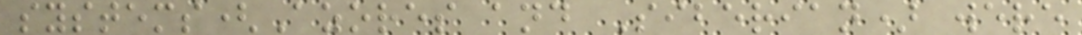systems(Azores and Siberian) were
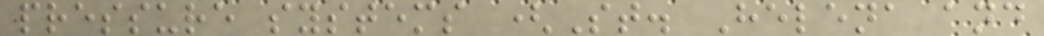pressure systems (St. Helena and
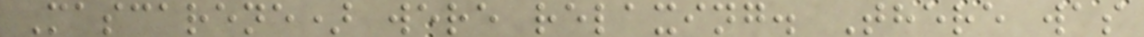Mascarene) were relaxing. There was
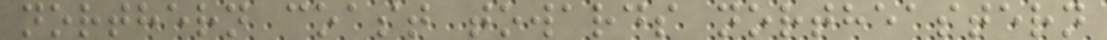northern coast towards northeastern
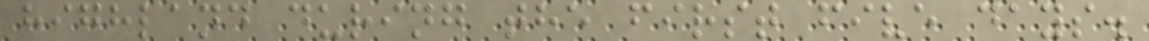highland during the first five days.
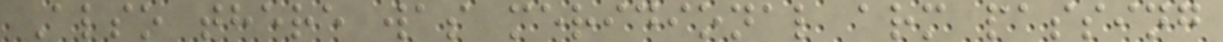Also there was meridional arm passing
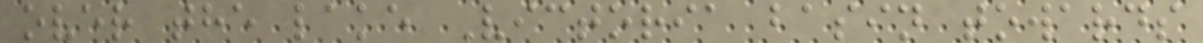over the lake Victoria basin towards
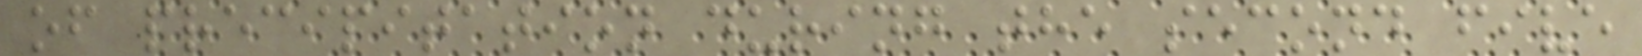of precipitation during the second five
